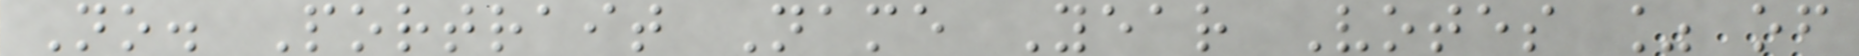No. Portrait Name Year Votes % of
